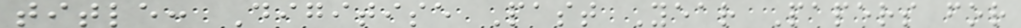title: Digitise Past Year Papers for
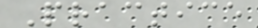Practice
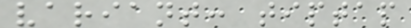variant: tiptap
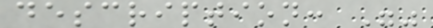description: ""
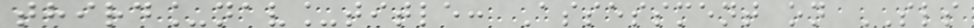third_nav_title: Assessment on SLS
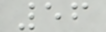56
